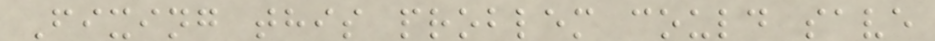Fixing this problem could save
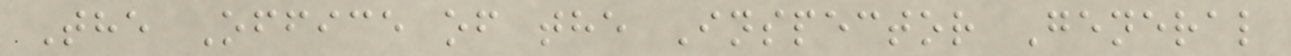The Office of the Inspector General
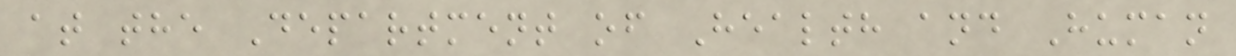at the Department of Health and Human
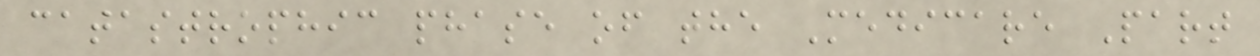catastrophic phase of the Medicare Part
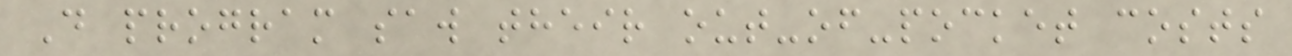D program saw their out-of-pocket costs
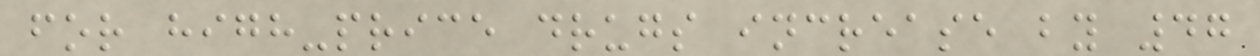for high-price drugs increase by 47
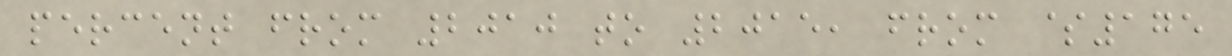percent from 2010 to 2015, from $175
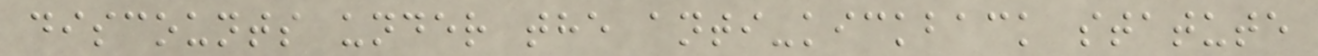discounts under the anti-kickback statute
